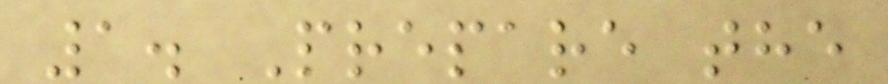1. Prepare the
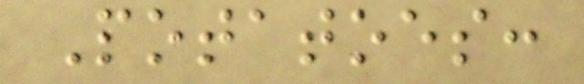Potatoes:
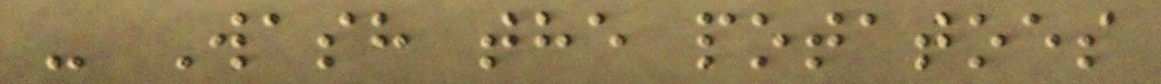- Wash the potatoes
